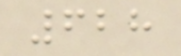628
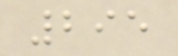295
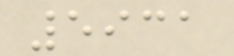5931
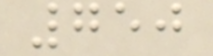750
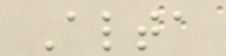Alta
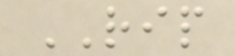RIP
